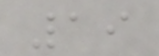19
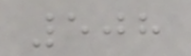508
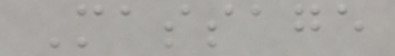Massage
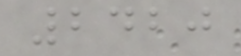2420
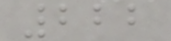222
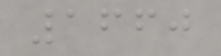1660
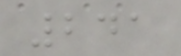241
